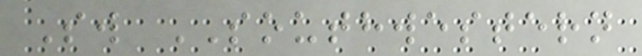Sw SOUTHWESTERN
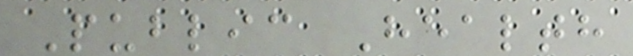Public Health
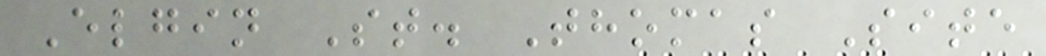Elgin St. Thomas Site
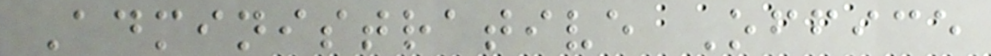Administrative Office
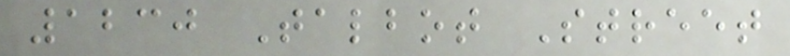1230 Talbot Street
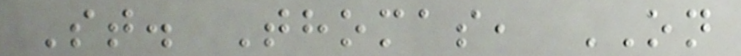St. Thomas, ON
